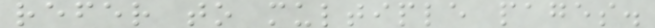refer to multiple pages.
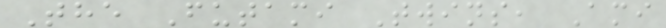The Futami Twins, Ami
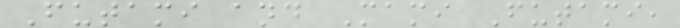Futami and Mami Futami,
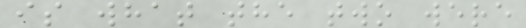is what the two were
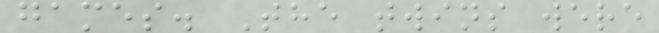games. The twins were
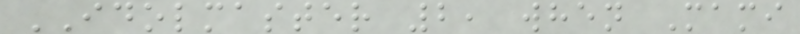IDOLMASTER 2, when Mami
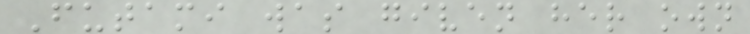Futami was given her own
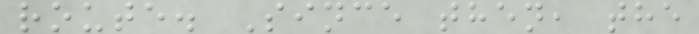route. Since then, the
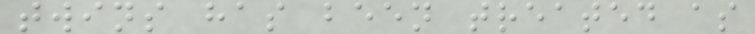twins has been treated as
